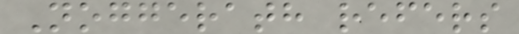Noggerath refers
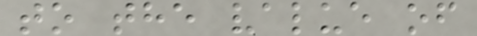to the value of
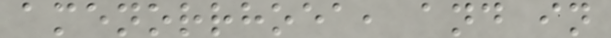amenorrhoea, and in
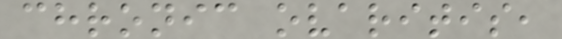chronic ovaritis,
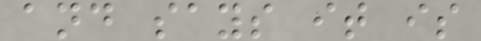and says it is
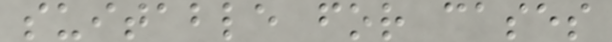suitable for cases
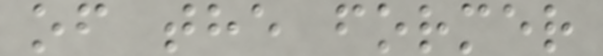of the former
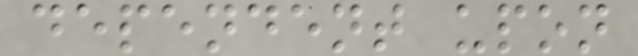dependent upon
